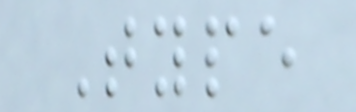Type
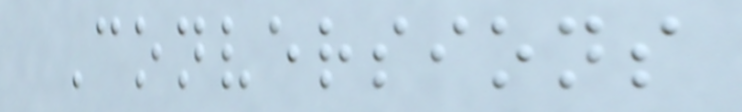Conversions
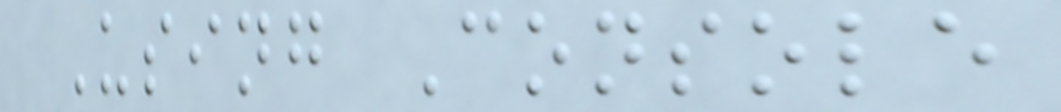Using Console
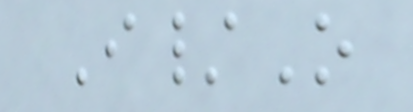I/O
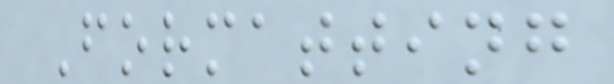Formatting
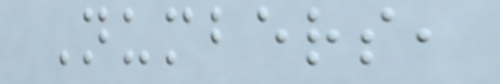Numbers,
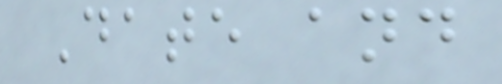Date and
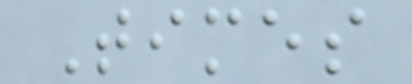Times
